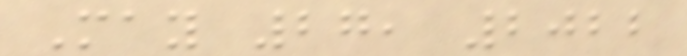May 27, 2022
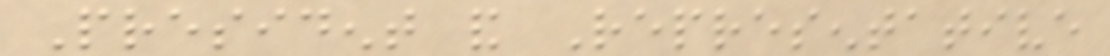President and Representative
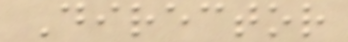Director
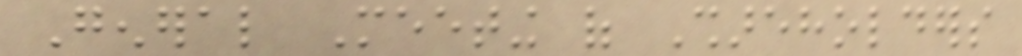General Meeting of Shareholders
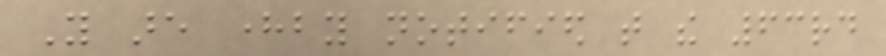You are hereby notified that the 63rd
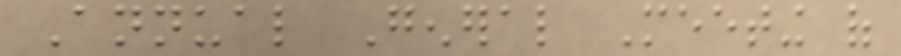Annual General Meeting of
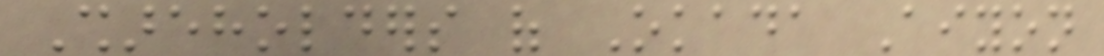Shareholders of Okada Aiyon
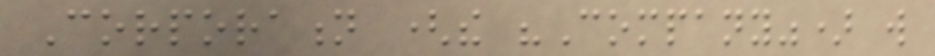Corporation (the "Company") will
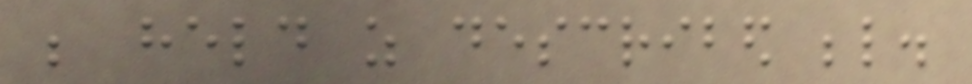be held as described below.
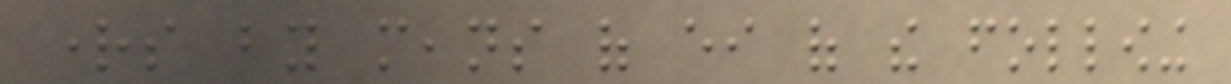rights by means of either of the following
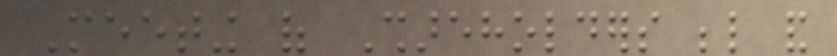Meeting of Shareholders below and
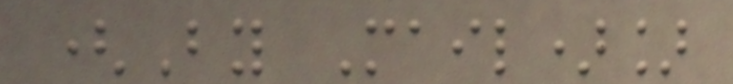(By Mail)]
